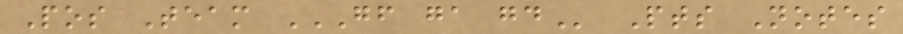Pos Team GF GA GD Pts Notes
